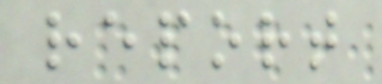report
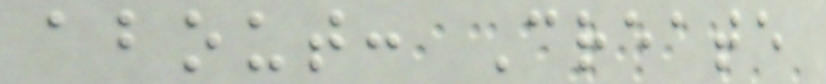about: Create
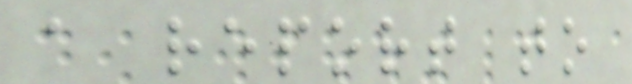a report to
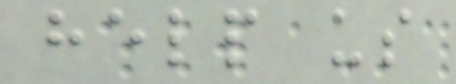help us
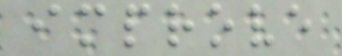improve
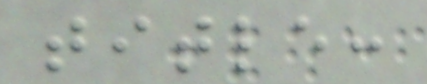title:
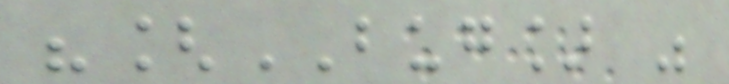"[BUG] "
